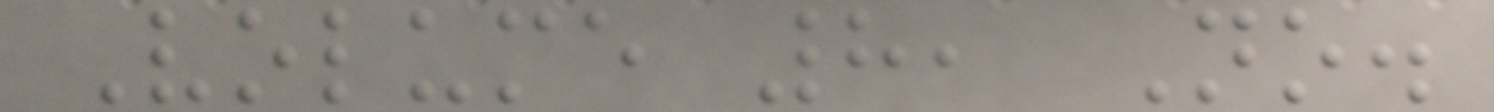Volume 8, No.
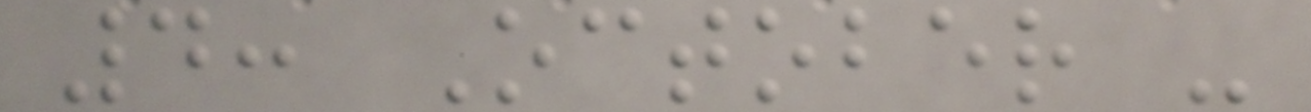4: October -
